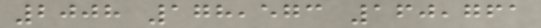2008 178,573 160,761
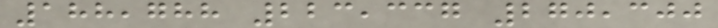188,788 223,337 270,300
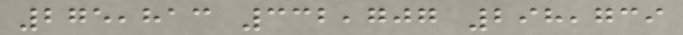275,813 332,707 298,739
